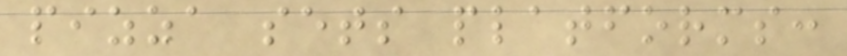pizza sets platforms:
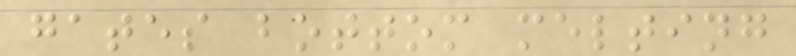gates bottom melting
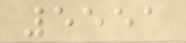5551
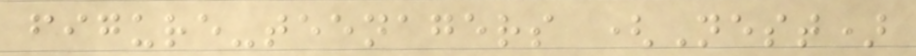figure-teenagers (Nest)
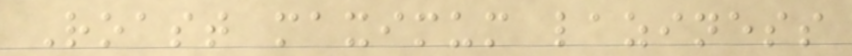Roast maximum laziness
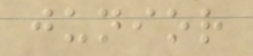junior
